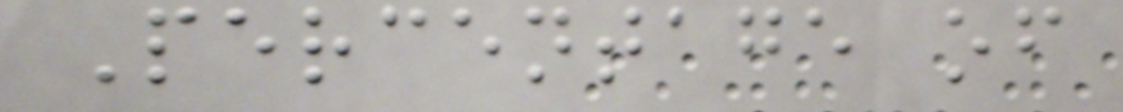Percentage of
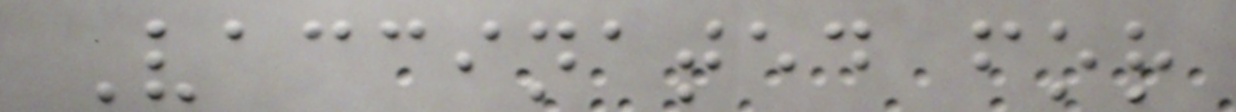Vaccinated for
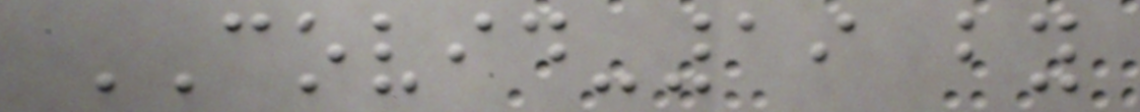COVID-19 by
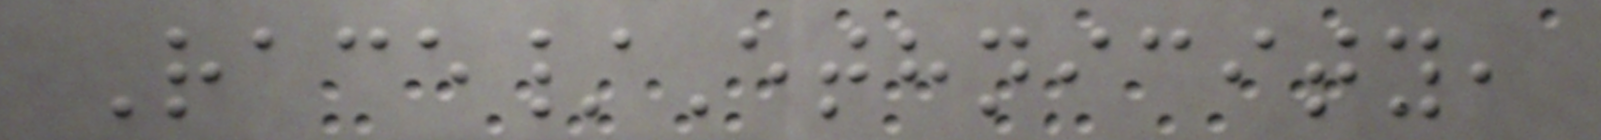Race/Ethnicity,
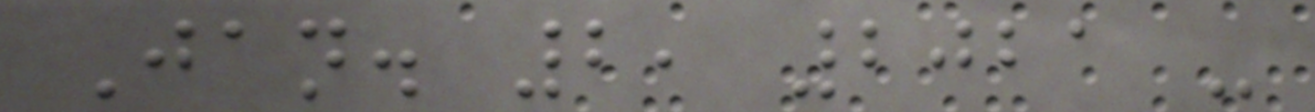Jan. 2, 2021 -
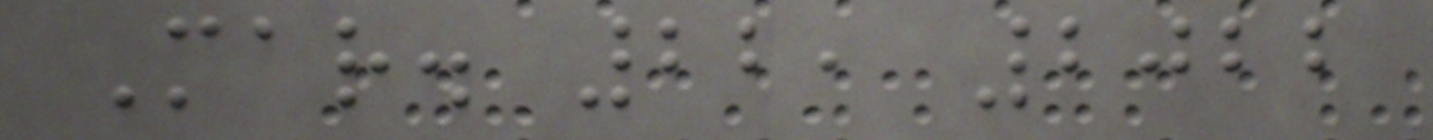Mar. 22, 2022
